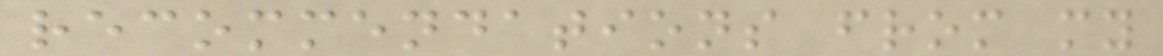recommendations from my
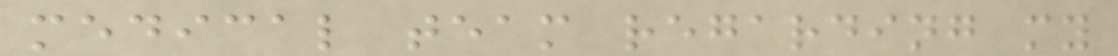medical team regarding my
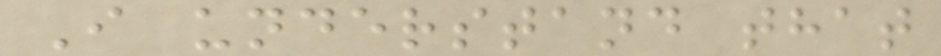I understand that
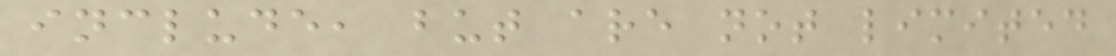include, but are not limited
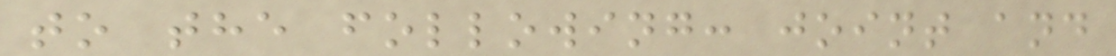to the following: joint and
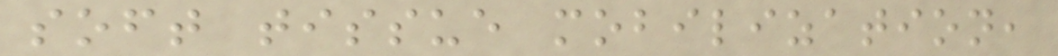soft tissue mobilization,
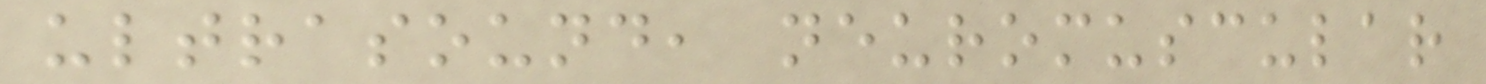ultrasound, neuromuscular
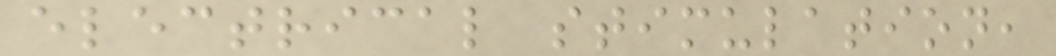electrical stimulation,
